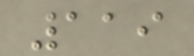119
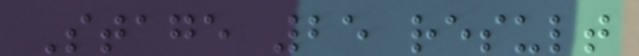Stage 25 result
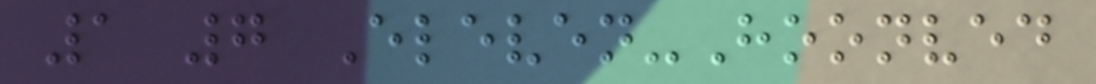1 7 Eleven-Hoonved
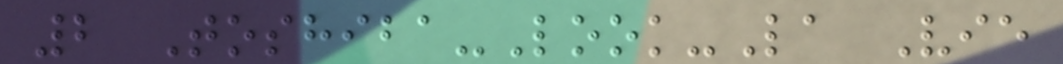2 Toshiba-Look-La Vie
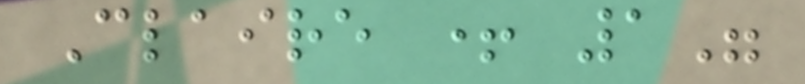Claire + 1"
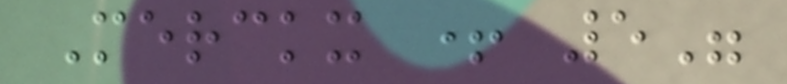Merckx + 5"
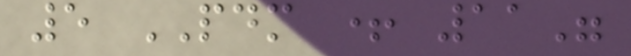5 PDM + 11"
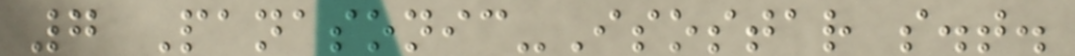7 Panasonic-Isostar s.t.
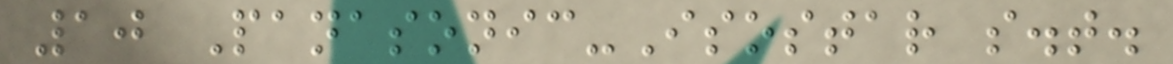10 Panasonic-Isostar s.t.
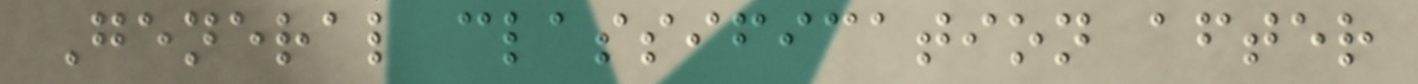General classification after
